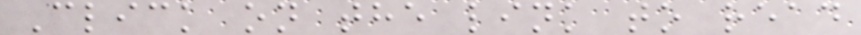Click on the link to read
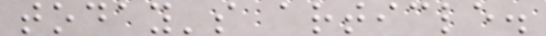today's article.
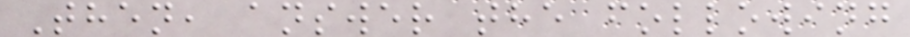Then, answer the following
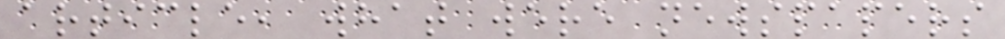article, what were newspapers
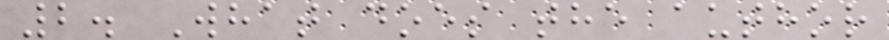2. What does the author
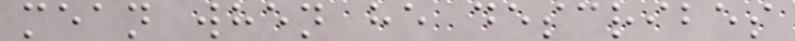mean when he describes
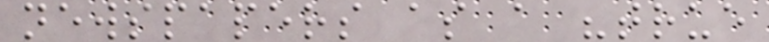newspapers as a "true
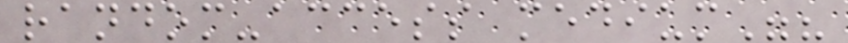random-access medium"?
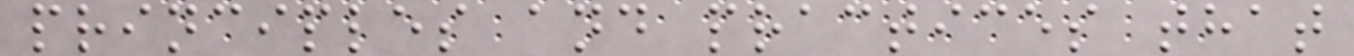principles and practices that
